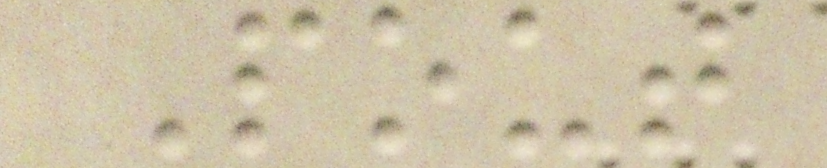Pout
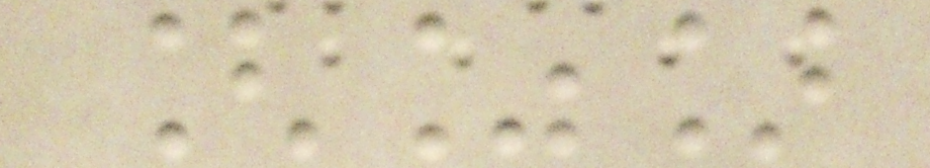[%]
